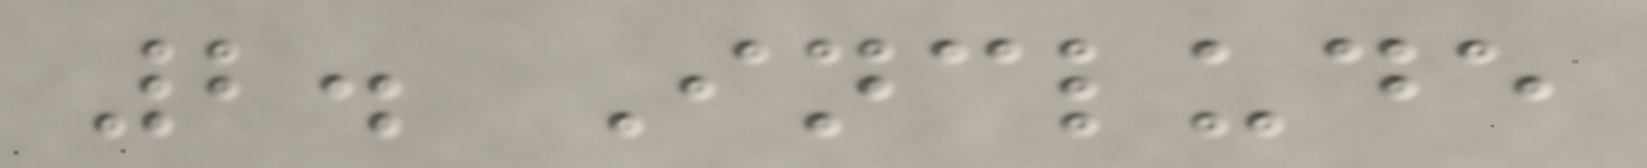2. Include
